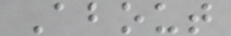About
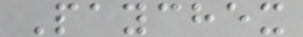Paychex
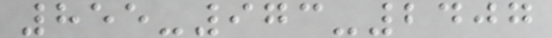855-973-2407
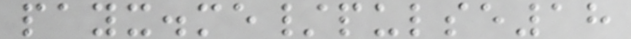payx.me/pulse18
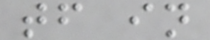tf in
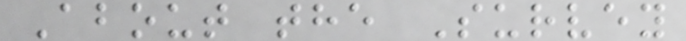About the Survey
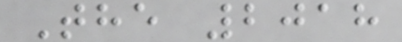The 2018
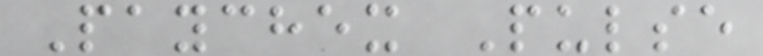Paychex Pulse
